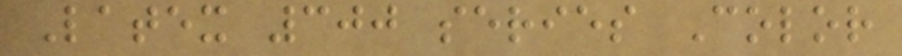Latex 300 series Color
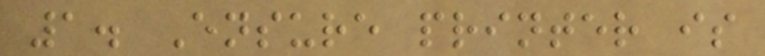1. Ensure printer is
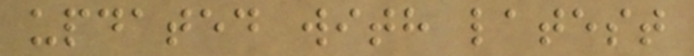updated with latest
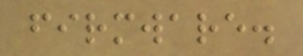firmware.
